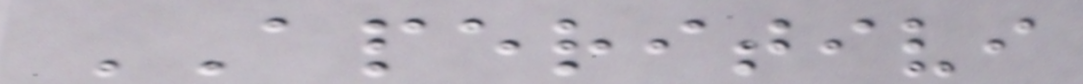APERITIVI
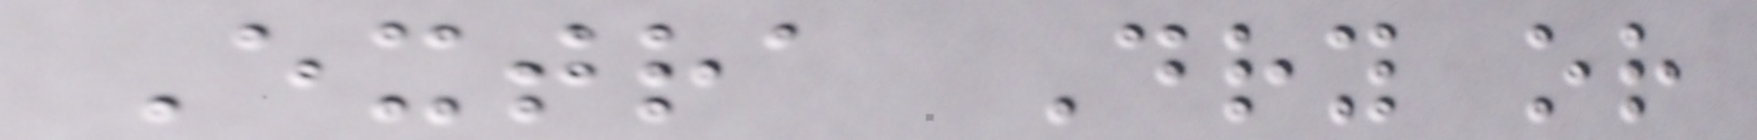Extra Dry or
